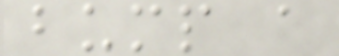bump a
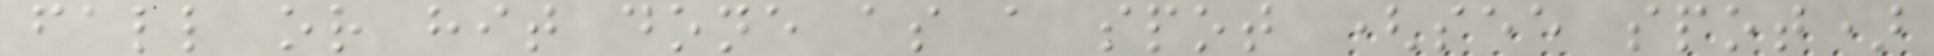fall or hit done as a spot (see spot)
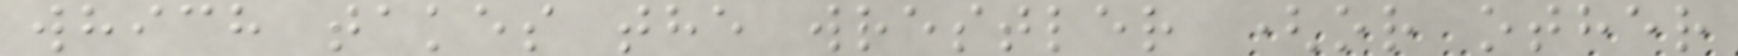which takes the wrestler (or other
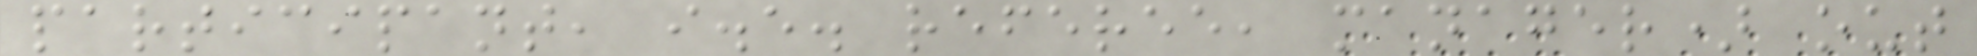participant, i.e. referee, manager) out
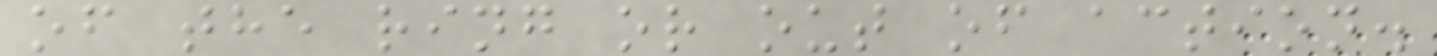of the ring or out of action.
